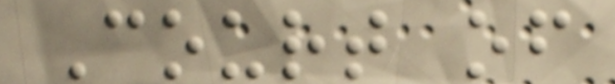Court of
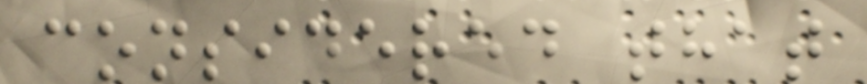considered that
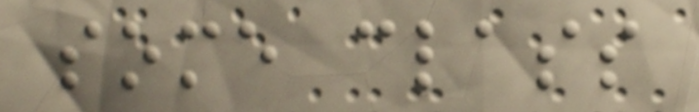some class
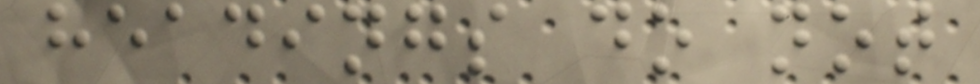headings do not
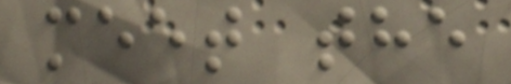meet the
